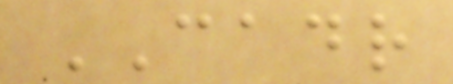CADR
